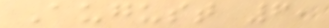August 6,
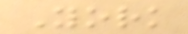York
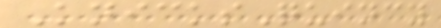KnicksQuincy
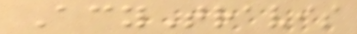AcyTravis
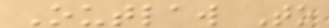Outlaw To
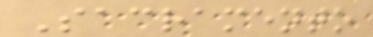Sacramento
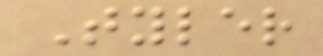Tyler
